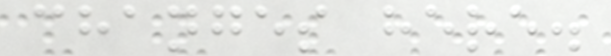changes here.
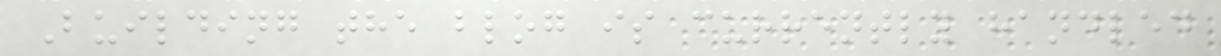Building the blog is currently handled
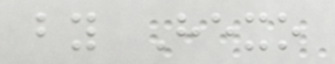by Hexo
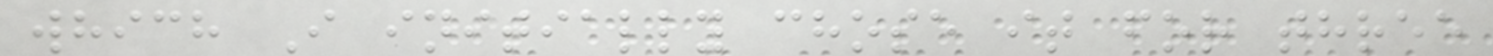which I initially chose it for three
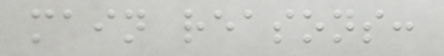main reasons:
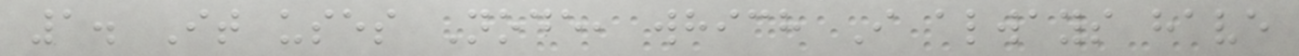1. It uses Node, which I always have
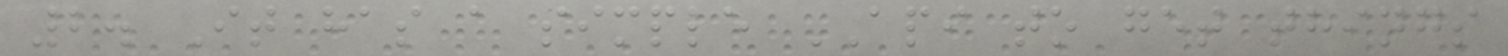2. It has a simple API to get things
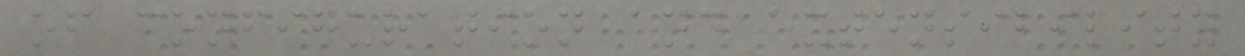of configuration and extensibility
